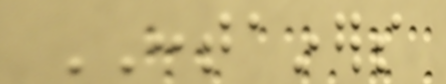CONTAINERS
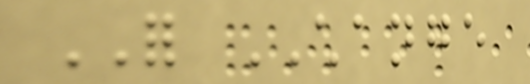FOR CHANGE
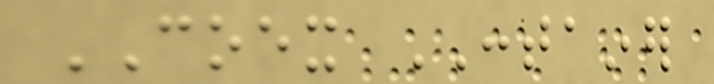COEX CONTAINER
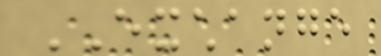EXCHANGE
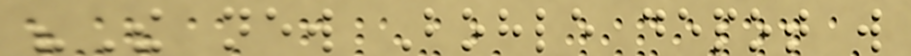"The new Bohle depot will
